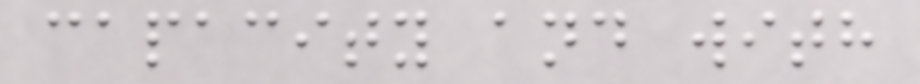capacity and with
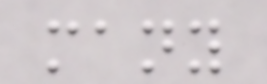many
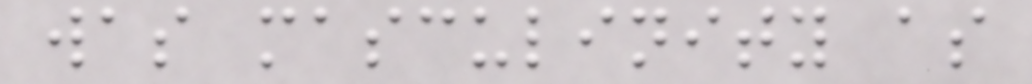was masculinity as
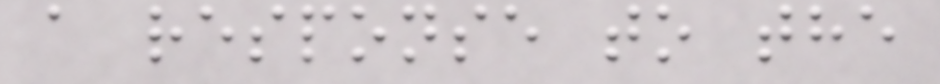a response to the
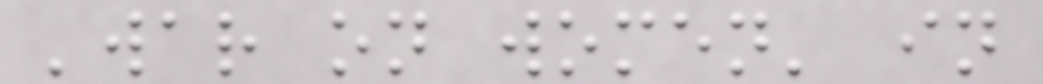'war on women' in
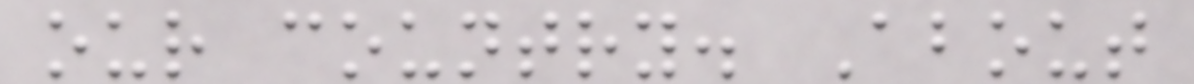our country. About
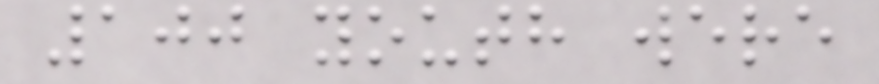100 youth were
